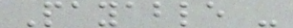Payable -
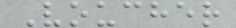Voucher
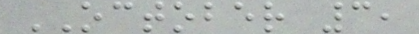OCTOBER 3,
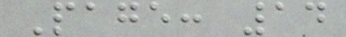Page: 14
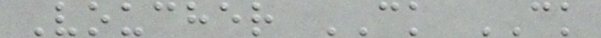Voucher CK CK
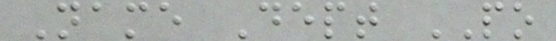Name Dept PO
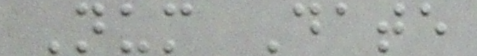Num Date
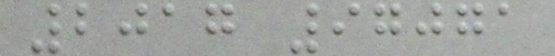2017 97071
